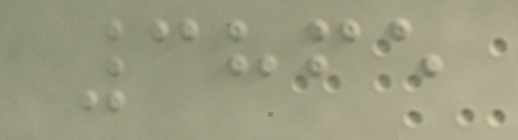3865
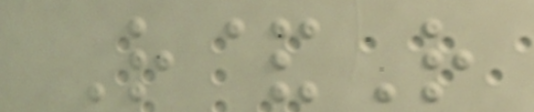R&R
